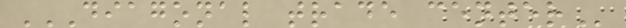DIAGONAL TRADE CENTER
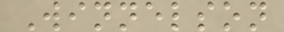Winnelson
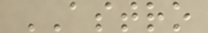ASTRO
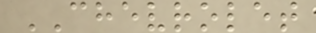CHEVROLET
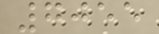7055
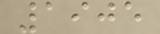1905
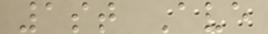1st Ave
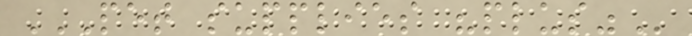PET SUPPLIES "PLUS"
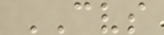CVS
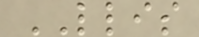LLIS
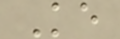Ke
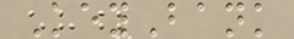KeyBank
